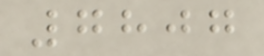7807
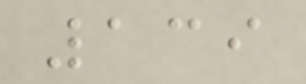139
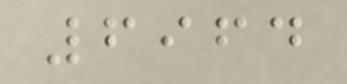6964
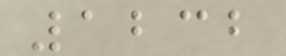1232
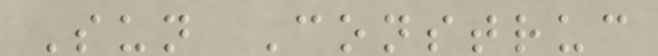Sun Construc
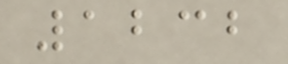1232
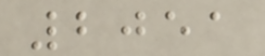2051
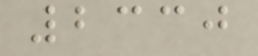2330
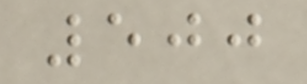500
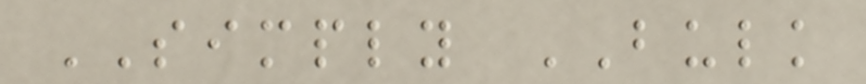SIMPLY BULK
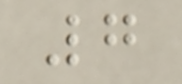7
